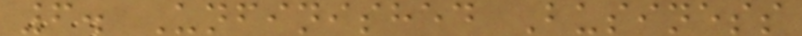6. Unfinished Business
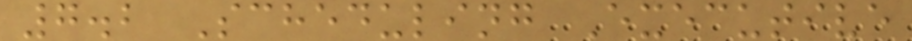7.2 Scheduling Executive
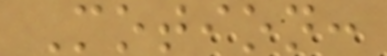Motion:
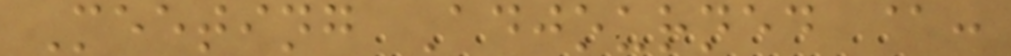Meeting Adjourned @:
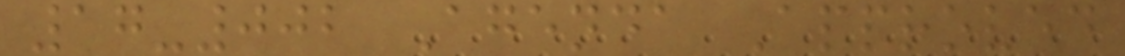17-002 Agenda Approved
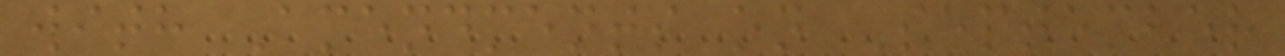with Amendments on September
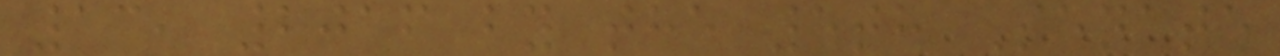13, 2016 by the 5th Senate
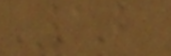12
